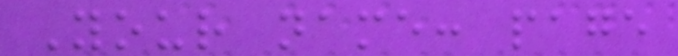Your name: page
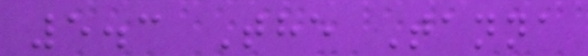5.3 The Tanna
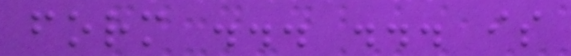form ... ... is
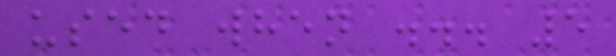used when ... 5
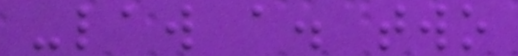-law a. two
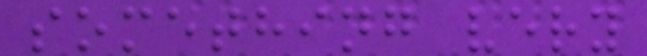something very
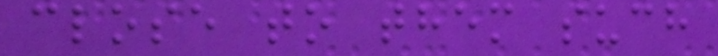close to them such
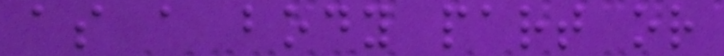as a body part or
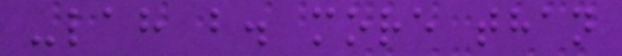-lah b. more than
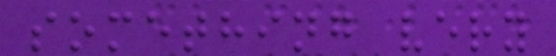something very
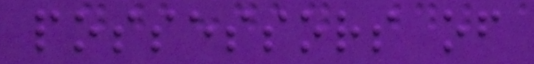possessors of
